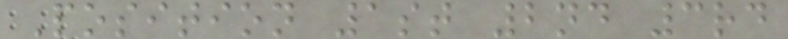Position 1st 2nd 3rd
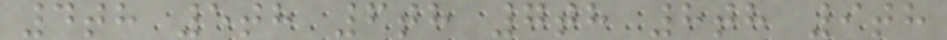4th 5th 6th 7th 8th 9th
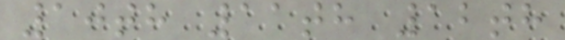10th 11th 12th
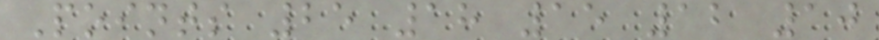Points 25 18 15 12 10
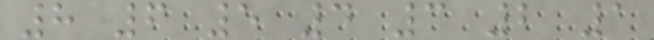8 6 5 4 3 2 1
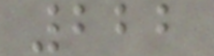222
